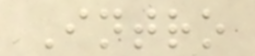Intro
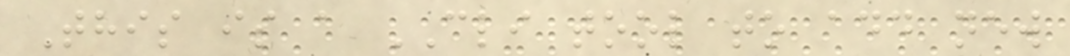This is a CLI tool to add new
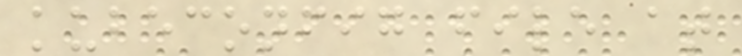kubeconfig file at
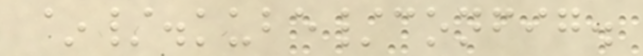~/.kube/config.
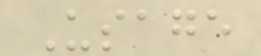Usage
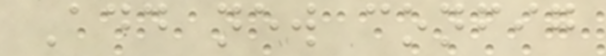Add new config
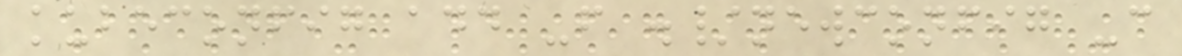kubeconfig add -f ./newconfig -c
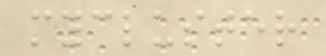mycluster
